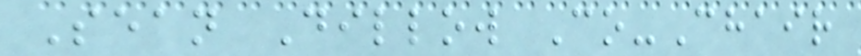Sean Dillow Co-Chair
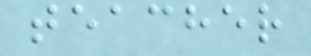teacher
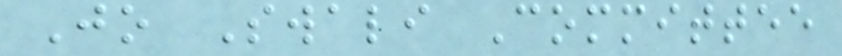Jo Swali Committee
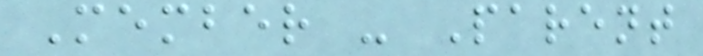Member - Parent
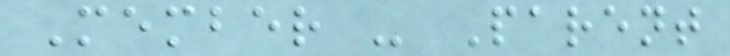Member - Parent
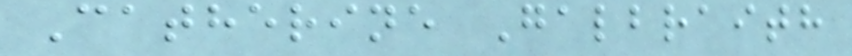Catherine Galbraith
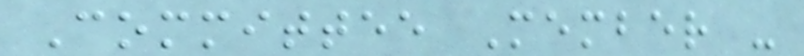Committee Member -
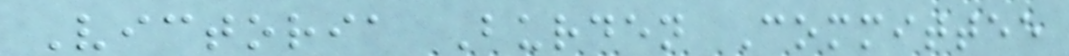Victoria Burden Committee
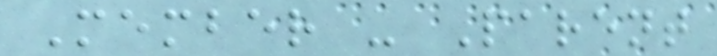Member - Parent
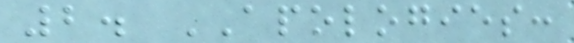2. APOLOGIES:
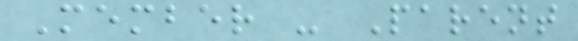Member - Parent
